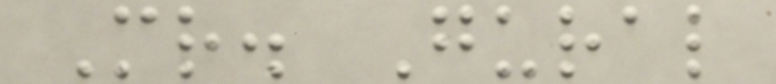Mr. Gural
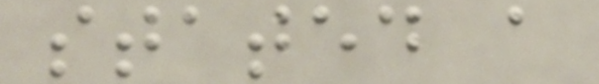stated a
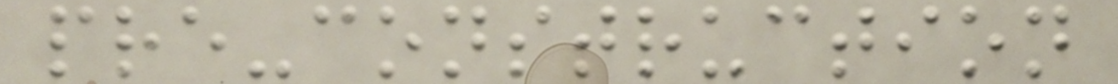pre-construction
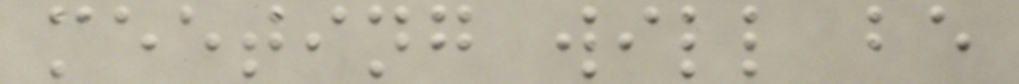meeting will be
